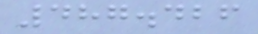487.426
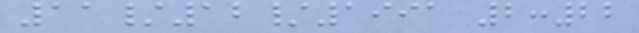11/12/1991 2:22
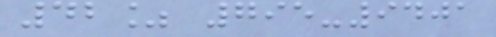42% 795-9401
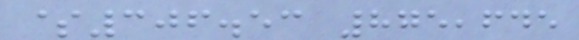$306.53 875,645
